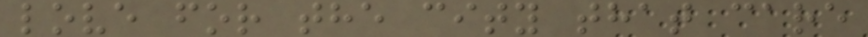love for the city that care
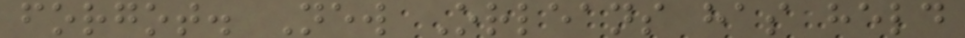forgot. New Orleans has held
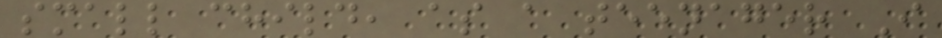small child, as a teenager I
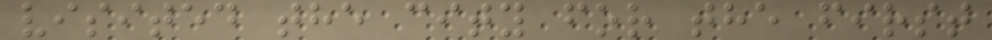visited the city for the first
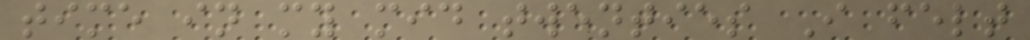time in my mid twenties I felt
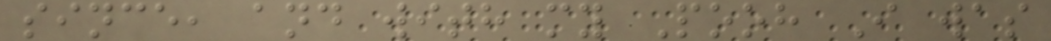since, and with my Pooh I was
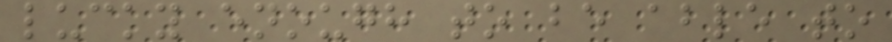lucky enough to be able to
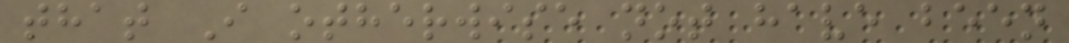that I otherwise not have been
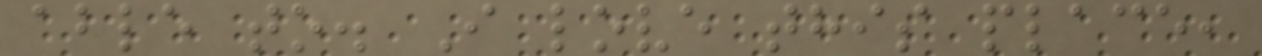able to. I love this place,
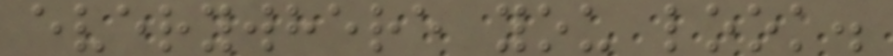everywhere you look.
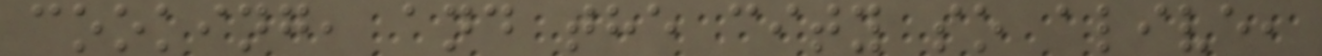cooking, and the city so alive,
